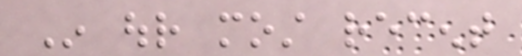In our most recent
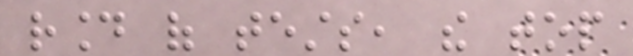round of tests, the top
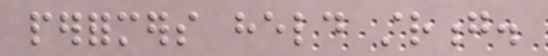performers held strong.
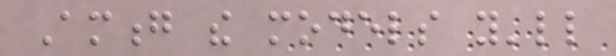Among the models you'll
